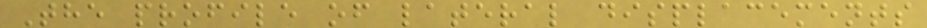The profile of lateral displacements
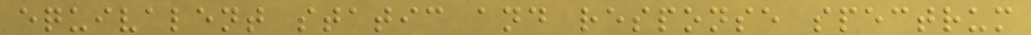equivalent static and response spectrum
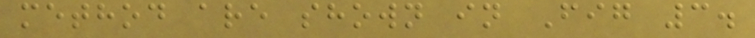method are shown in Fig 3.
